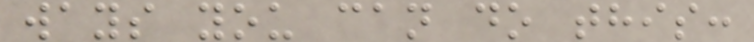ways you can do this:
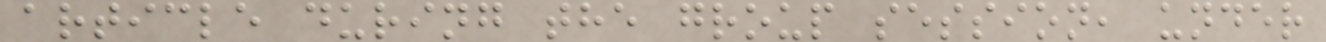article during the group session, under
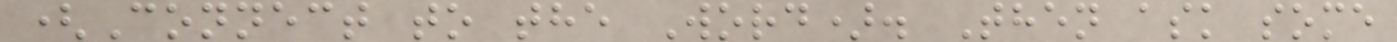(Connect to the Word). Then ask some
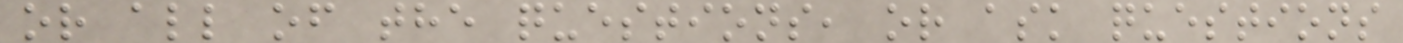or all of the questions, or ask questions
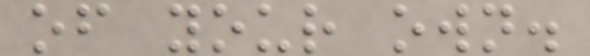of your own.
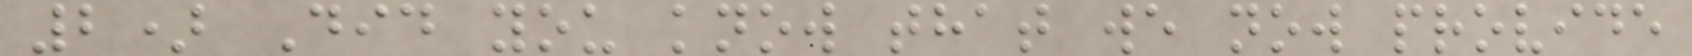2) Did you know that we now provide
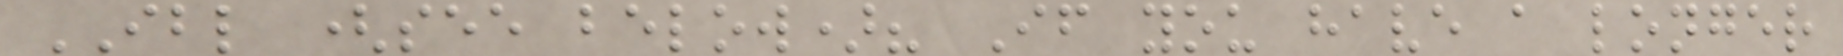IBL (see below)? If you have a longer
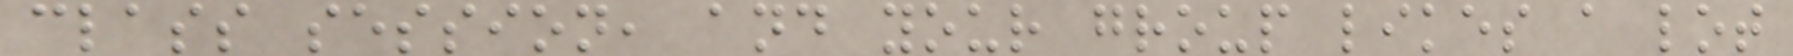class session, and your group likes a lot
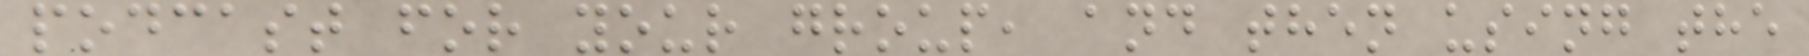podcast for your group, and then using the
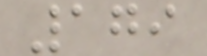179
